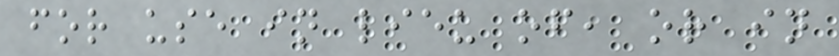for use in lieu of, or in
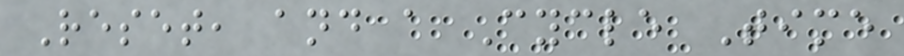Reset, and a Cycle Time
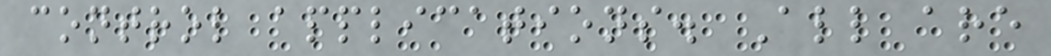control applications. All are
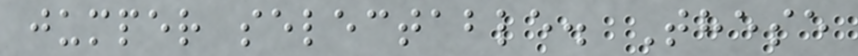jumper selectable. These
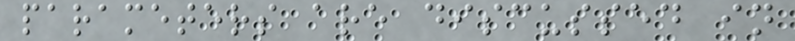parameters are discussed in
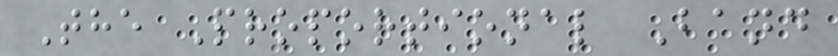The Proportional Band
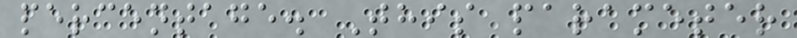percentage. This parameter
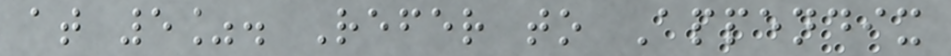at 5%. Refer to Appendix
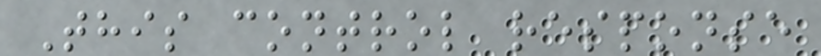This control response
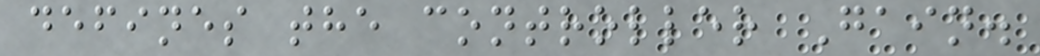defines the controller Gain.
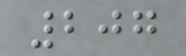207
